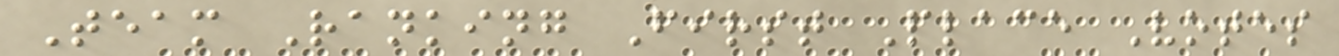Team Ranking First Place Votes
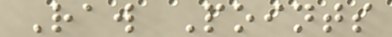Raw Points
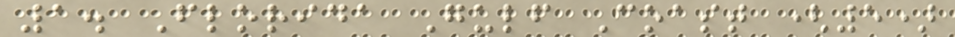1. Florida Gulf Coast (5)
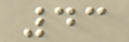43
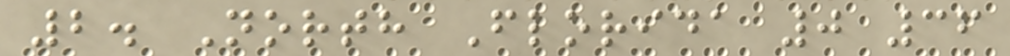2. North Florida 0 36
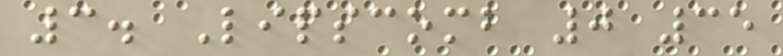3. Lipscomb 0 35
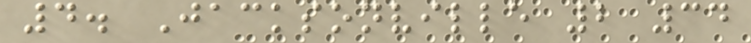4. Jacksonville 2 34
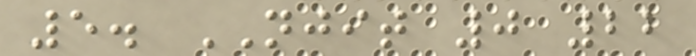5. NJIT 0 22
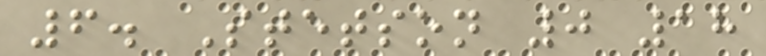6. Stetson 0 18
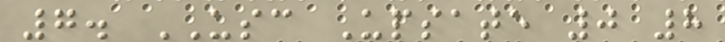7. USC Upsate 0 8
